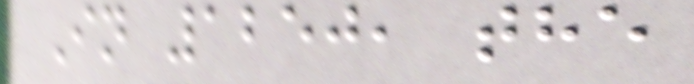In 1250, the
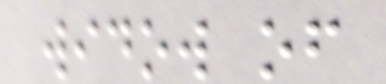widow of
